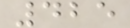425
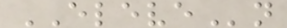ELEVEn
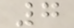7
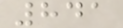841
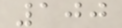100
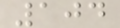104
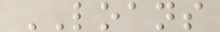LOANS
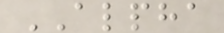ALPHA
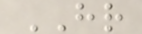HR
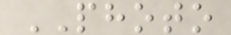PHOTO
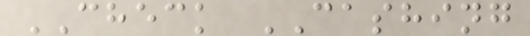CHECK CASHING
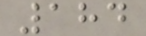184
